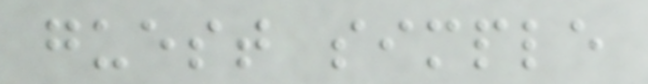guest simple
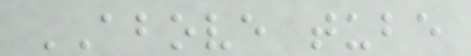ABOVE tube
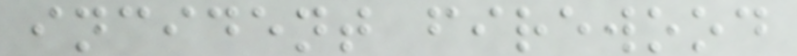incident firewood
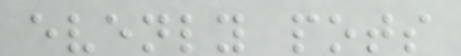evenly pots
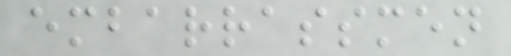embarrassmen
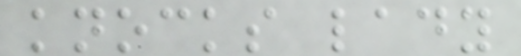knocks lady
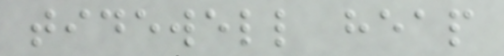tidewell heap
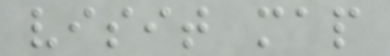visit map
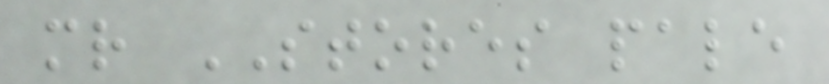mr STORES pale
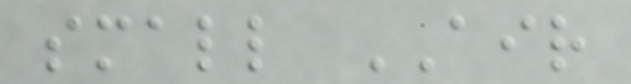small AIR
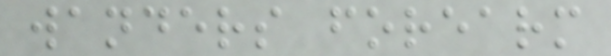wanders forearm
